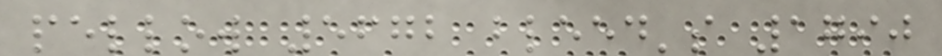pellow 5672 bleed's 1790
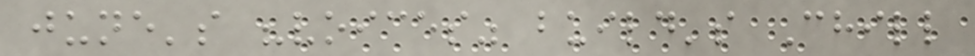june's "voices" build's Chill
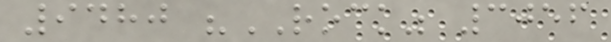9480 "ROCK" 3056
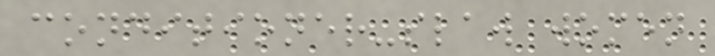conditioner-slaw women
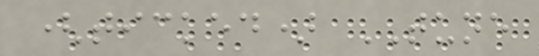(ticked) TUNE
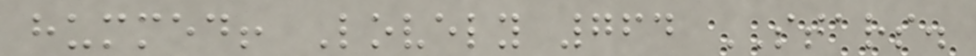hummed! Lovely 764 STARS.
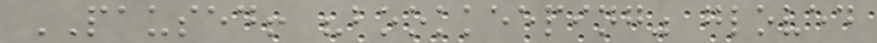PAUSED! "bookkeeping" gloved
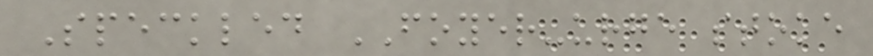Speckled FOYER-urge stoke
